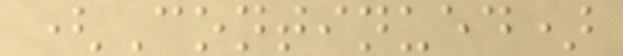(Continued)
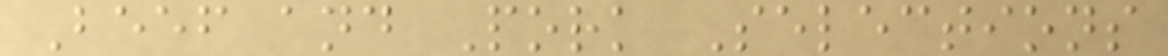Beef and Pork Selections
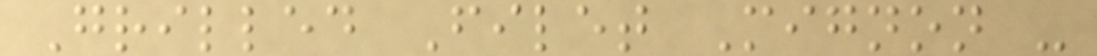Grilled Filet Mignon -
